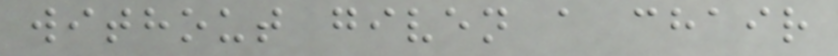without given a chair
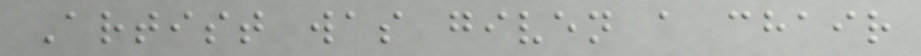Artist was given a chair
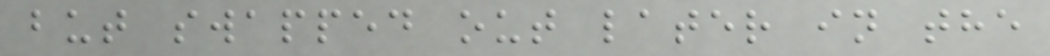but swapped out later in the
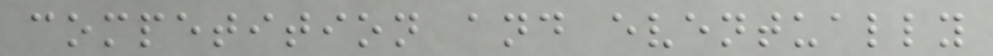competition and eventually
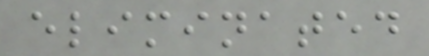eliminated
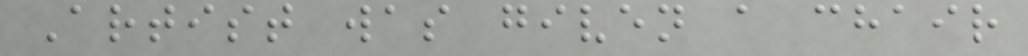Artist was given a chair
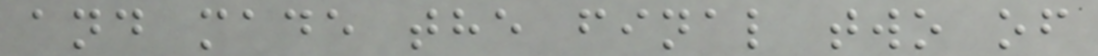and made the final two of
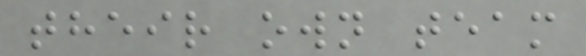their own team
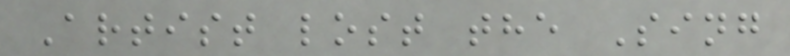Artist lost the Sing
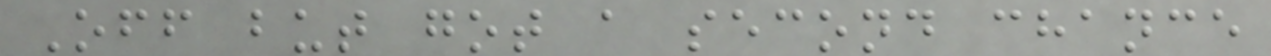Off but got a second chance
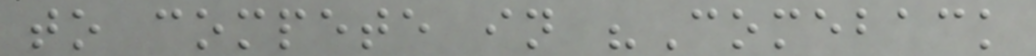to compete in "Comeback
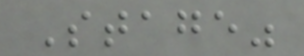Stage"
